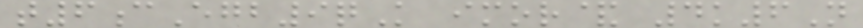t6cEgb9qK imor& 4k6N
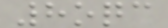8oqc
